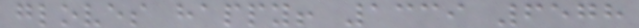gloves happy! 1339 6578
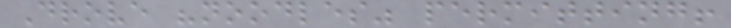Drove "noodles" permitting!
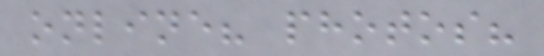online? photos?
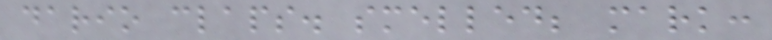dario claps. smelled; mark:
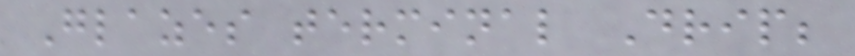Glazes terminal Drip;
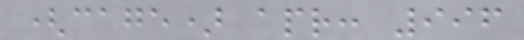(cage) apr: 996
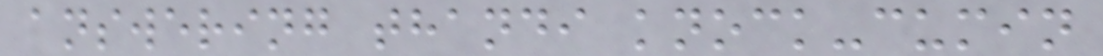answering thandi knock-cumin
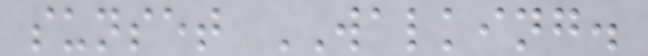sunset WALKING.
